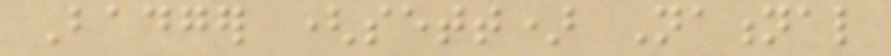Badger (sett) National
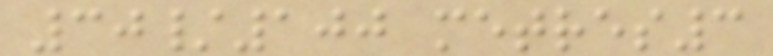30/100 metres3
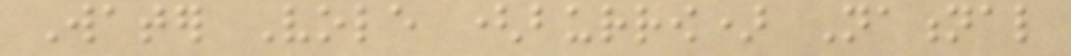Water Vole (burrow) National
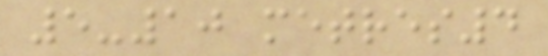5-10 metres4
